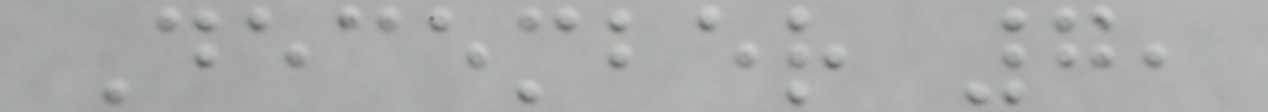December 7,
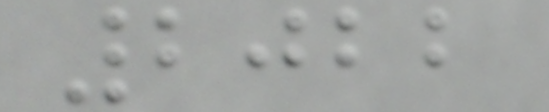2022
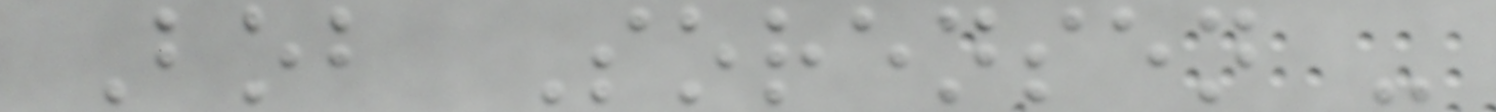Bob Sorensen -
